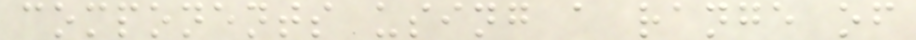components using a range of
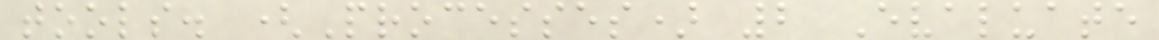tools. (Processes) 2 Evaluate
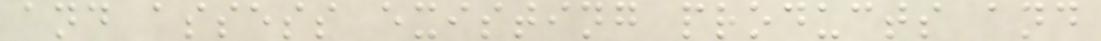and assess existing products and
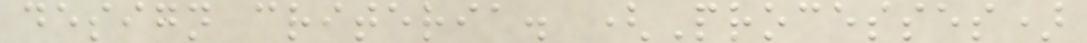design criteria. (Processes)
